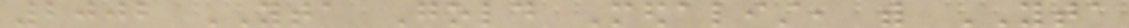2002 YTA Gold Medalist, with YTA
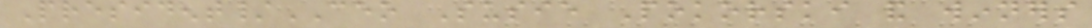President/CEO Susie Pokorski and winners
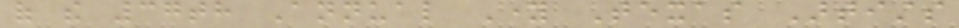of the 37th Annual Young Texas Artists
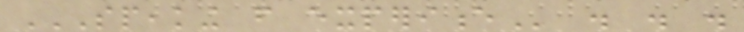SPEAKING FROM EXPERIENCE . . .
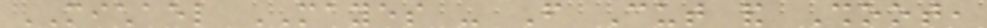MICHAEL MAYES - From Cut and Shoot,
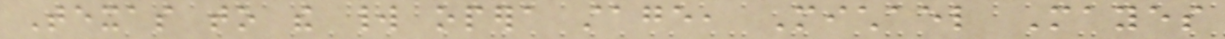Texas to the world opera stage, Michael Mayes
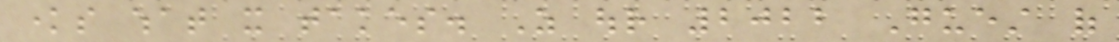knows what it takes. As our 2022 Guest of
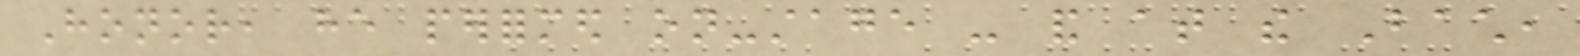Honor, he performed on-stage - and at the Bach,
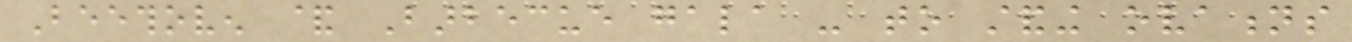Beethoven & Barbecue gala - to standing ovations
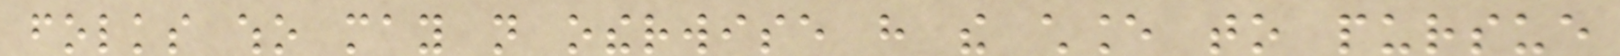folks who may not otherwise have the chance to pursue
